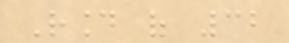Round of 32
